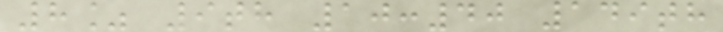8% 9th 10:40 149th
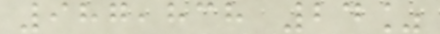987,838 24%
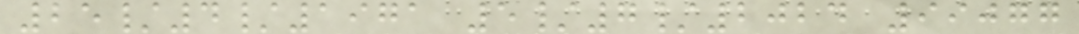25/4/1971 5/7/2024 99077
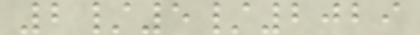2/5/2029
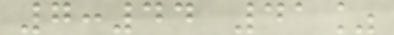7:44 41%
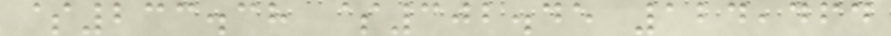$233.38 $302.45 124,464
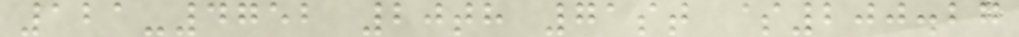121-4752 20th 71st $200.27
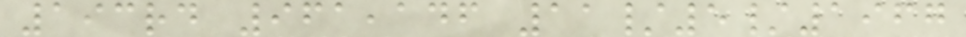193rd 961,146 11/5/1967
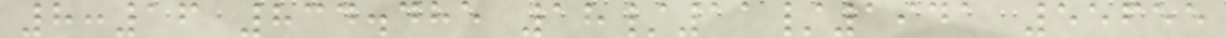8:16 834.485 18/11/1941 55655
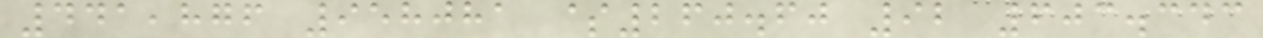441,876 958081 $260.60 92 603.343
